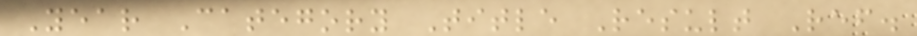Year Category Title Result Ref.
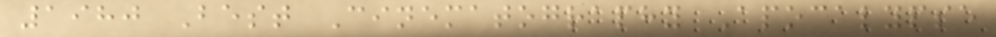1980 Best Cinematography Apocalypse
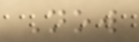Now
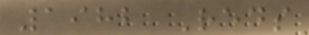1982 Reds
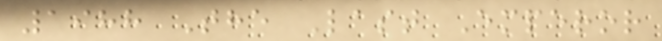1988 The Last Emperor
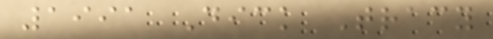1991 Dick Tracy
